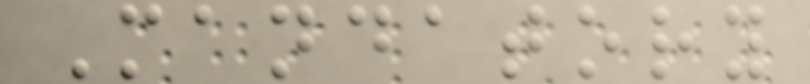Mandatory
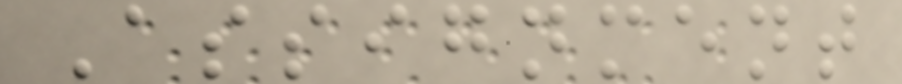Assignment
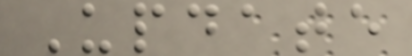Update
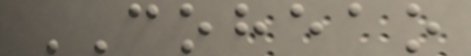COHEAO
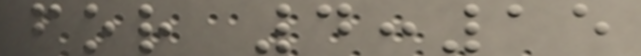for 4:15
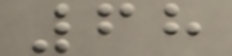68
